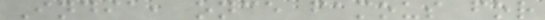India, once famous for
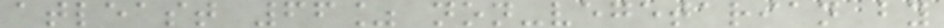atleast 66% non-vegetarian by
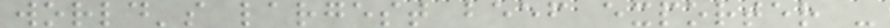world's largest beef exporter -
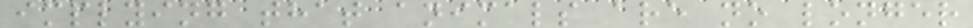implying that animals are no longer
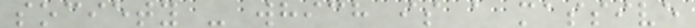society - which is a massive
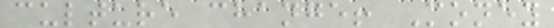culture change! Money
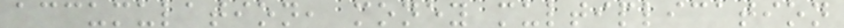accumulation, money multiplication
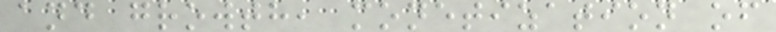and growth, monetization of
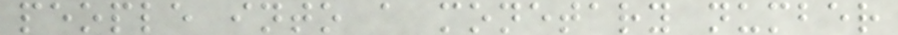people into a monetary number
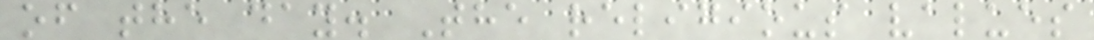of the day. The religious values
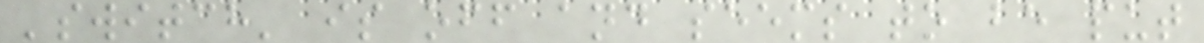'switch' is off and seems to be put
